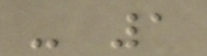- 1
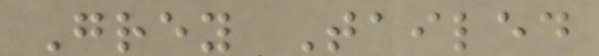Grey Tailed
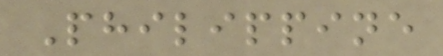Philippine
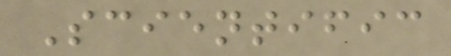Scientific
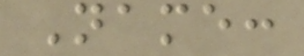Name:
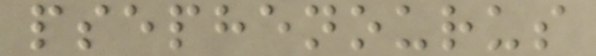psephenourus
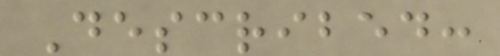Described:
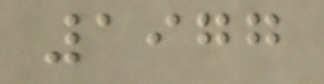1977
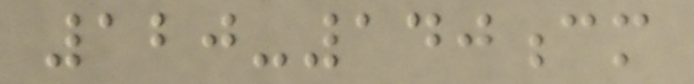120-140cm
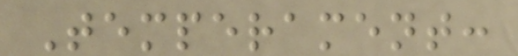Temperament:
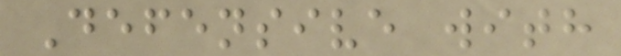Defensive with
